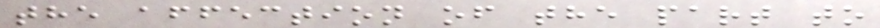the affection of the part to
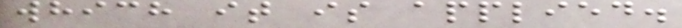which it is applied.
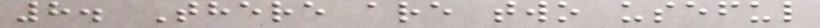8. There are two useful
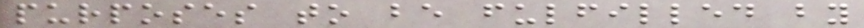purposes to be fulfilled by
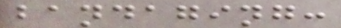bandaging:
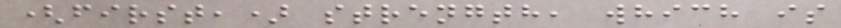(first,) strength, which is
